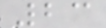23
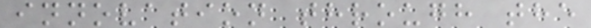innovation through the
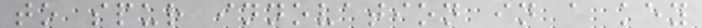to spur innovation in a key
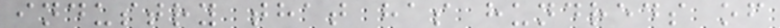industry that has hundreds of
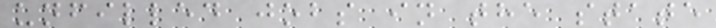unfilled jobs in the state
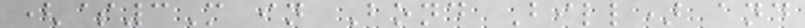($3M in Bond Bill) and
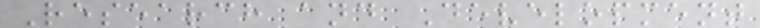Research and Development
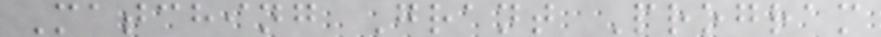Matching Grant Program
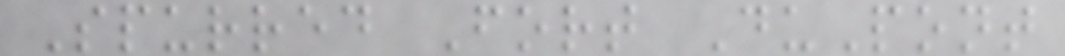Spurred Fort DuPont
